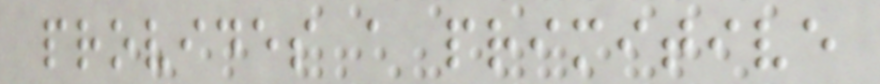provides a primitive
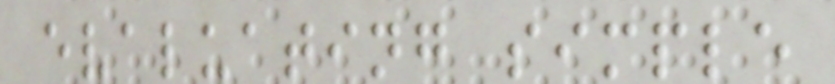evaluating simple
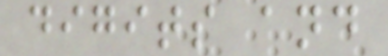digits and
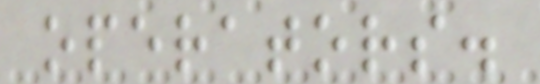operators.
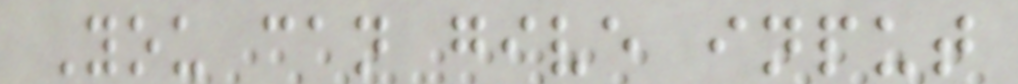You can give input
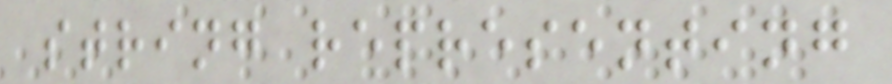string representing
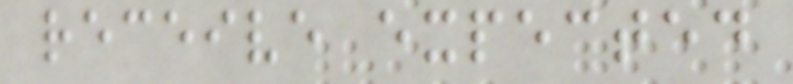receive expected
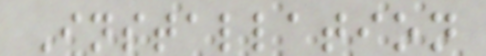Installation
